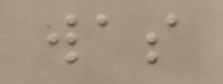was
